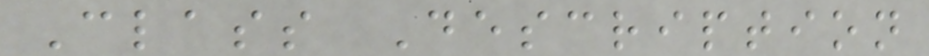Class Description
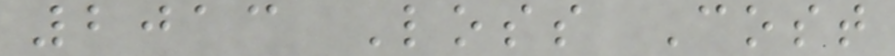2013 Loss Cost
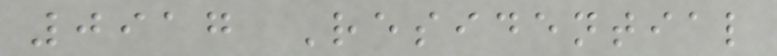0917 Residential
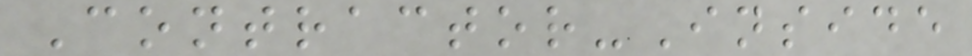Contractor-Inside
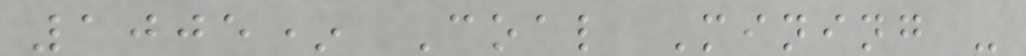1005* Coal Mining -
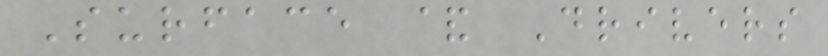Surface & Drivers
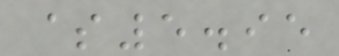$5.95
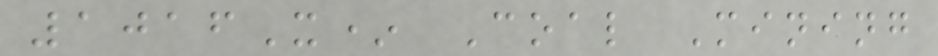1016X* Coal Mining
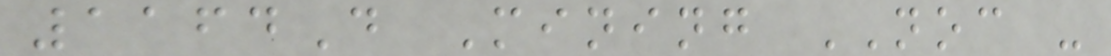1164D Mining NOC -
